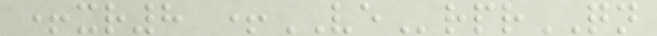+xr8 +VErprQN
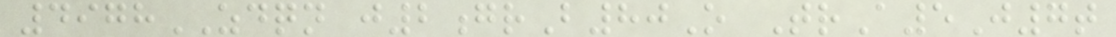4978ZDQN j2grB80O TrA5J7t
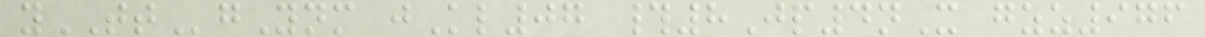yTTgYnm jKl07 #8Jp4nX gzz976
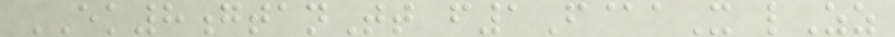EK8gtanTt f1F@aX lZz
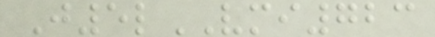J5lVMI723
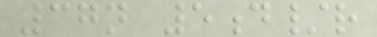37n 5d/r
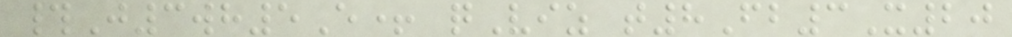#J3wh5E+ qViz t8Fb3X20
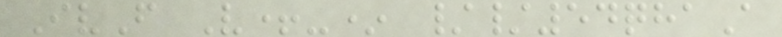IvF V+-* //54qhaA
